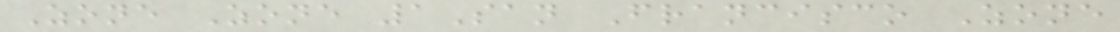Zone Zone 1San Francisco Zone
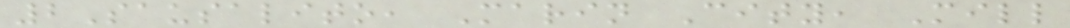2Sausalito, Marin City, Mill
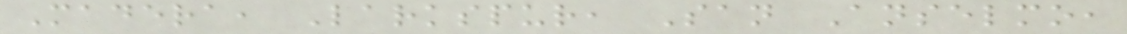Madera, Larkspur, San Anselmo,
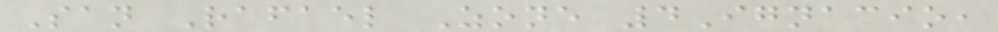San Rafael Zone 4Ignacio,
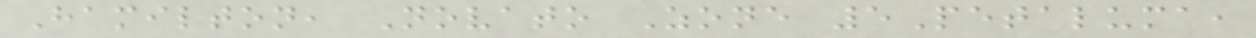Hamilton, Novato Zone 5Petaluma,
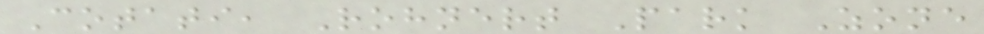Cotati, Rohnert Park Zone
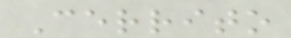Cerrito
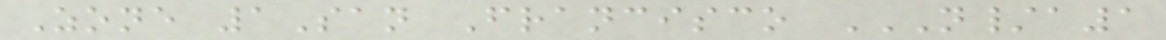Zone 1San Francisco N/A1
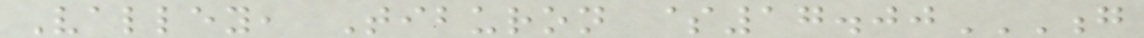Valley, Tiburon $17.00G
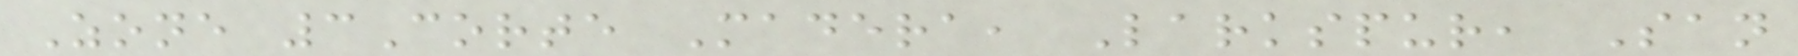Zone 3Corte Madera, Larkspur, San
